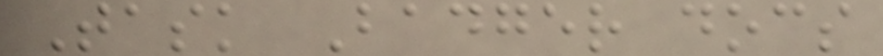Task Badger docs
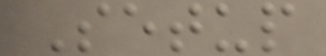Setup
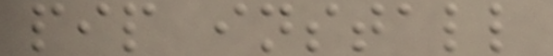pip install
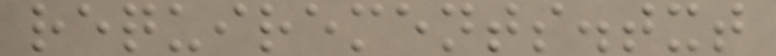requirements.txt
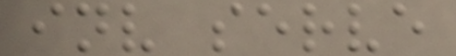inv serve
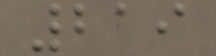219
